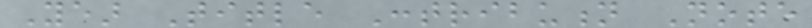Year Title Contribution Note
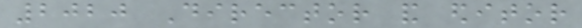2020 Director and editor
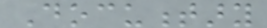Documentary
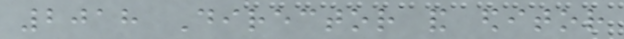2018 Director and editor
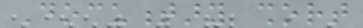Documentary short
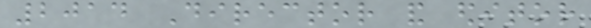2014 Director and editor
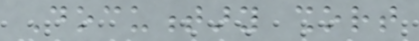Documentary short
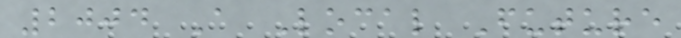2004 A Local Future
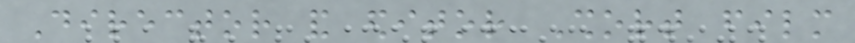Director and editor Short film
